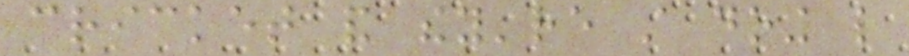cricket and they're still doing like
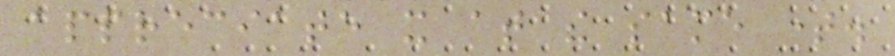appreciate it at the same time.
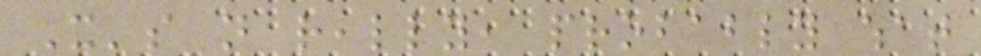It's not really, probably what
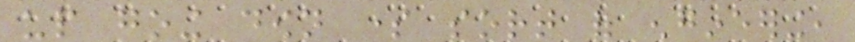up going down some sort of engineering,
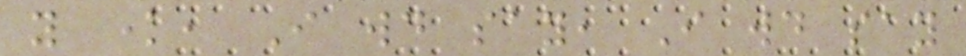you know, I would say, I would say
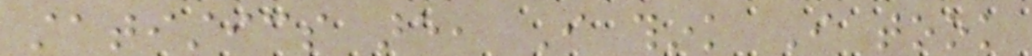statistics are, I think I took
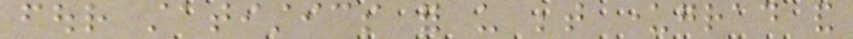four statistics for us between undergrad and
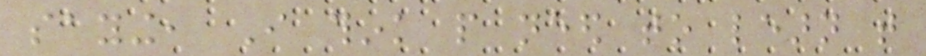saying, I think people need to learn that
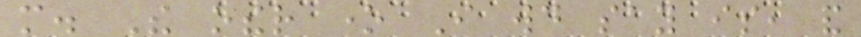more. The other one I would say is, and
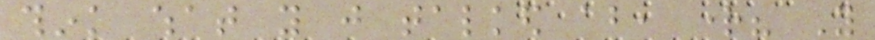think what you just talked about, right? You
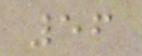56
